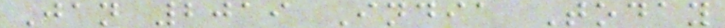Jan 2019 India Today
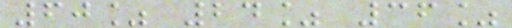60% 24% 36%
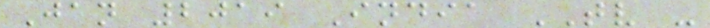Jan 2019 India TV -
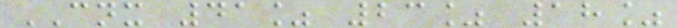CNX 41% 23% 18%
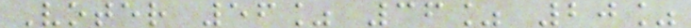Voter 56% 36% 20%
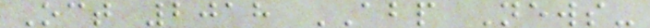Oct 2018 ABP News-
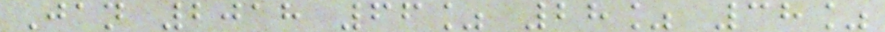Jan 2018 66% 28% 38%
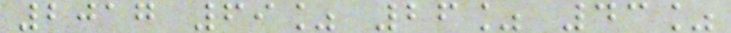2017 69% 26% 43%
